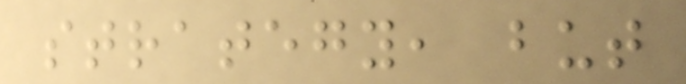strategy, but
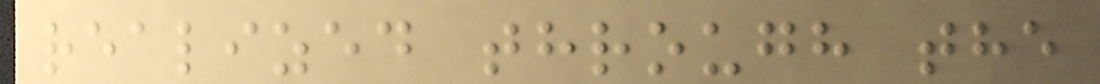realized through the
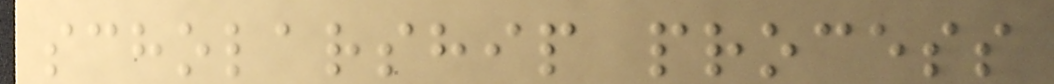scholarship process
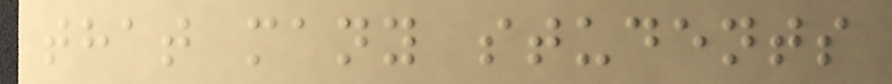that many students
